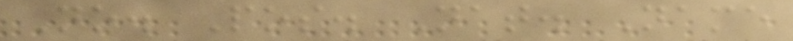No. Pos. Nat. Name
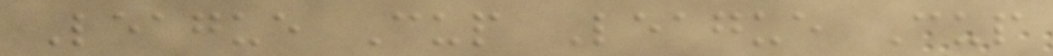League Cup League Cup
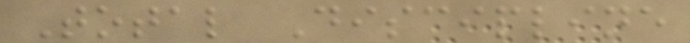Total Discipline
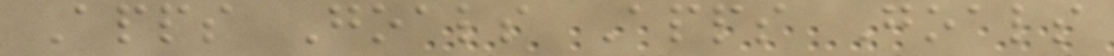Apps Goals Apps Goals
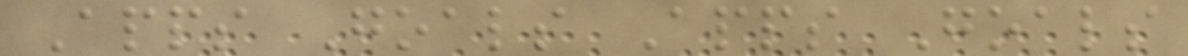Apps Goals Apps Goals
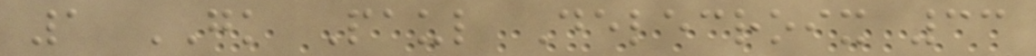1 GK Paul Delecroix 33
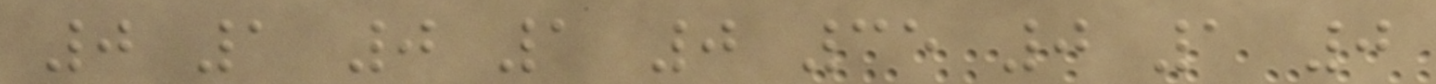0 1 0 1 0 35 0 1 0
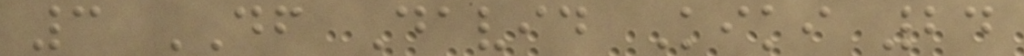3 DF David Kiki 24
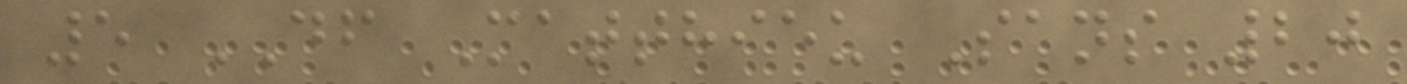5 DF Matthieu Sans 20
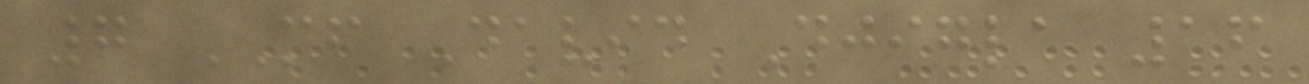7 MF David Djigla 16
